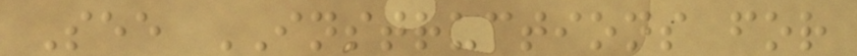See INSTRUCTIONS for
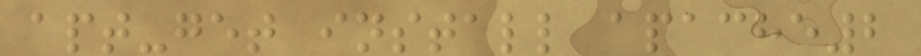apt-get install apache2
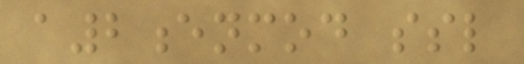a2enmod ssl
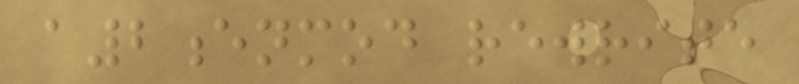a2enmod rewrite
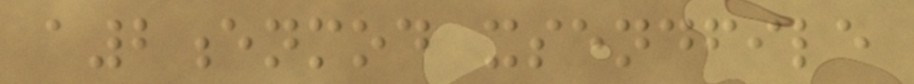a2enmod xsendfile
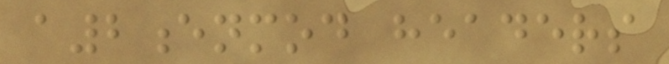a2enmod headers
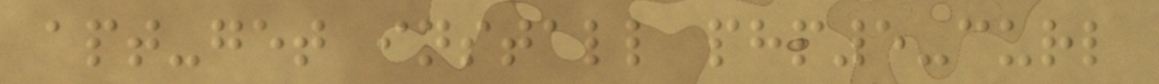apt-get install php5-curl
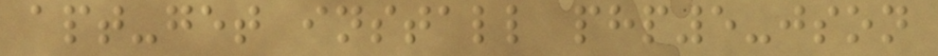apt-get install php5-json
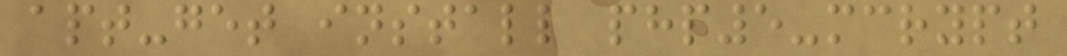apt-get install php5-mcrypt
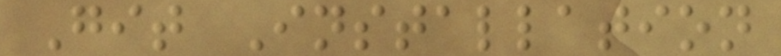Git Installation
